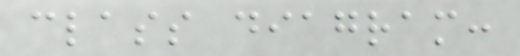class diagram:
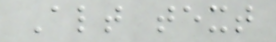Alt text
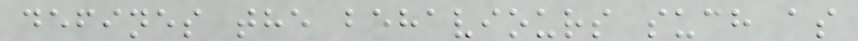defines the behaviours such as
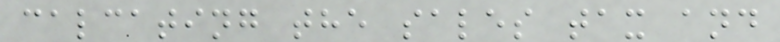calcating the sales tax and
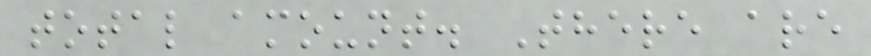total amount. There are
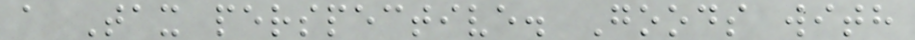a Tax perspective. Goods with
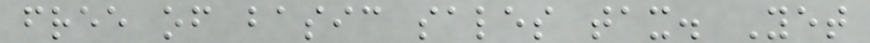free of basic sales tax. Yet
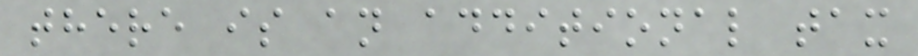there is an additional tax
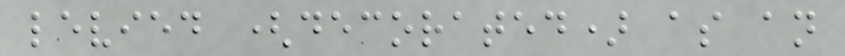levied (decorated) as an
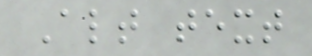Alt text
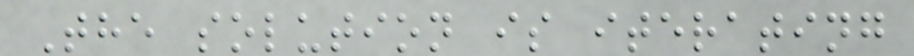The solution is iterating
